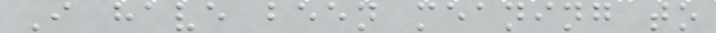I have been meaning to
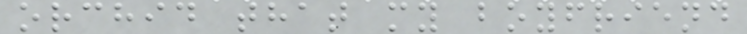orchid that my boyfriend
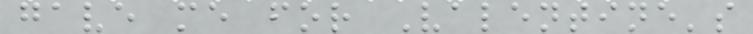gave me for Valentine's
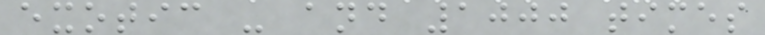exotic - and 1000 times
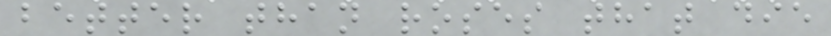better than roses that die
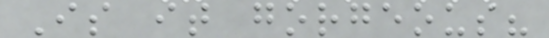Is it gorgeous?
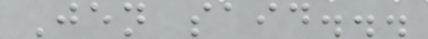Jen said...
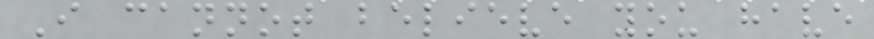I cannot believe you have
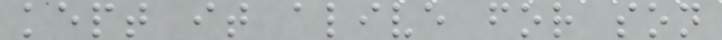kept it alive for son
